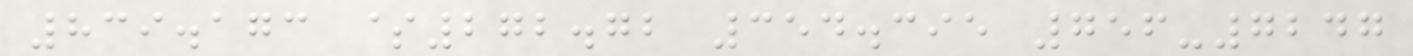839.173 $272.72 354.395 756-7247
